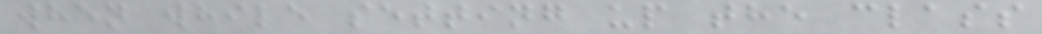when while setting up the class
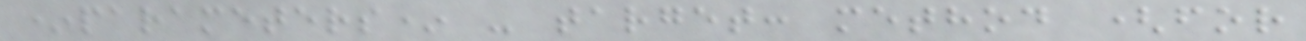*parameters* - target: method (for
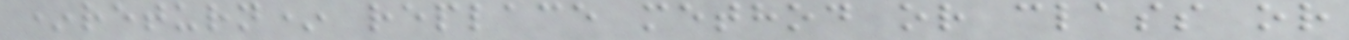*return* replace method or class or
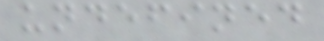undefined
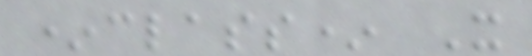*class* X
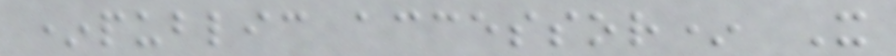*public accessor* X
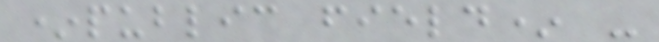*public field* -
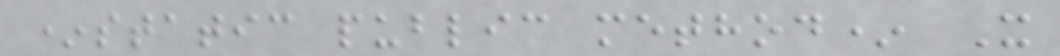*static public method* X
